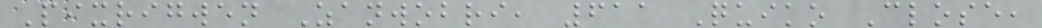Pixrigwen Zanwobri, 611 Quiko Close,
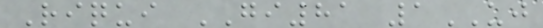Riqui GI81 1UJ
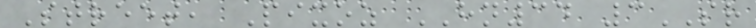Street, Pixoz HN34 3SR
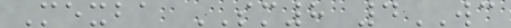Mexba SM8 4WC
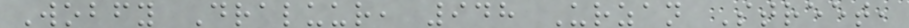Wobfy Draluur, 948 Urzan Street,
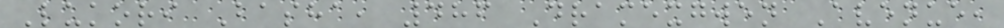Lukori Basha, 486 Dramexgwen Avenue,
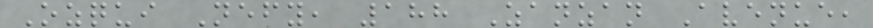Ozqui Nefy, 188 Zanzan Avenue,
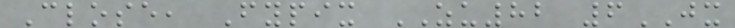Close, Fypix ZU82 6JX
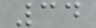34
